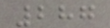287
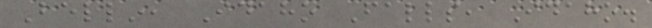Bellin, Idaho Falls, Idaho.
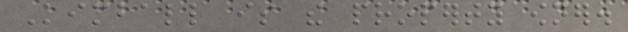Kimball is the property owner.
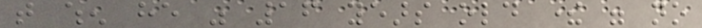that when he was 16 years old there were no
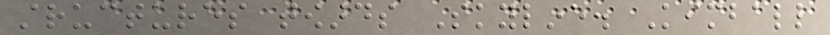structures towards Skyline. Kimball
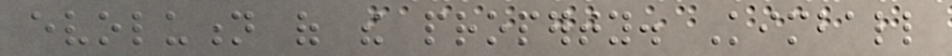evolution of the property. Kimball
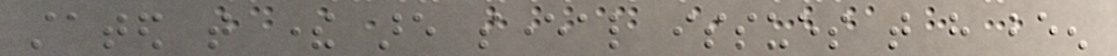stated that there are several issues that have been
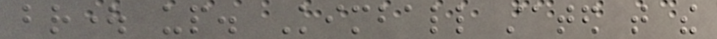brought up. Kimball stated that the
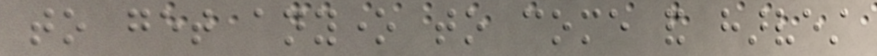to get anyone to come and harvest
